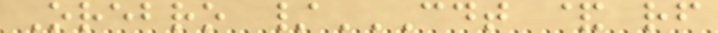Orebro /CDT & RF
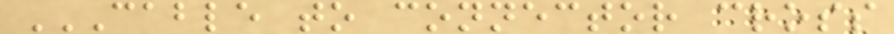CABLE TO CONNECTOR CROSS
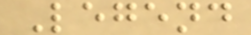Legend
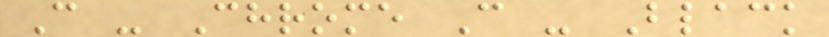C - Chrome C - Black
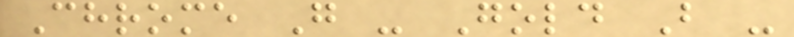Chrome G - Gold B -
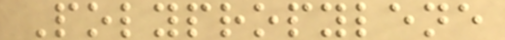Polypropylene
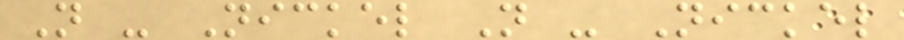N - Nickel N - Nickel
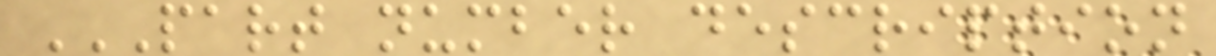PART NUMBER DESCRIPTION
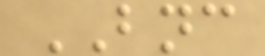BNC
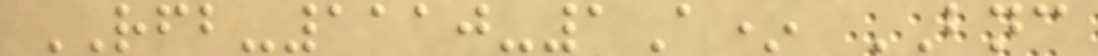RFB-1110-1A* BNC
